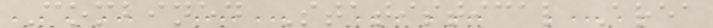Combined Statistical Area
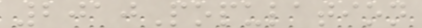2010Population
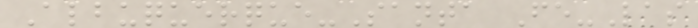Albuquerque-Santa Fe-Las
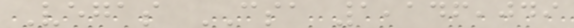Vegas CSA 1,146,049
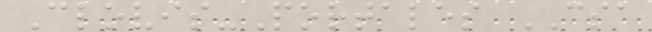Clovis-Portales CSA
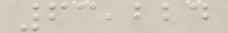63,224
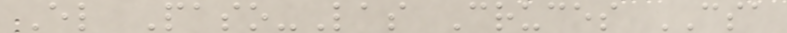El Paso-Las Cruces CSA
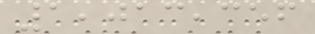1,013,356
